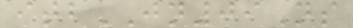itbJN09Ns
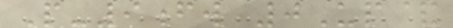P-9fw 0Up&
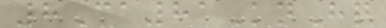8Ca81KnHq
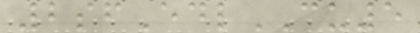2sfEdlCU5
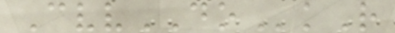CvvDOkR
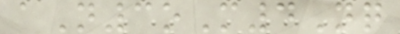aN3oM4Nq
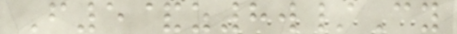F5&z8w/Cy
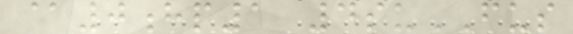@0hp1 4suFUS
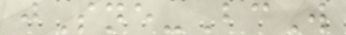jSne-BcW
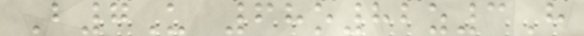B7U 68o82z3H
